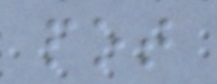pot
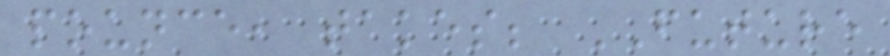pounce, takes; FUTURE
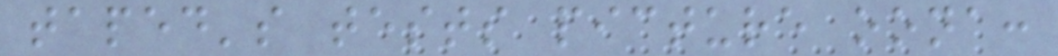taped's tests picture oona:
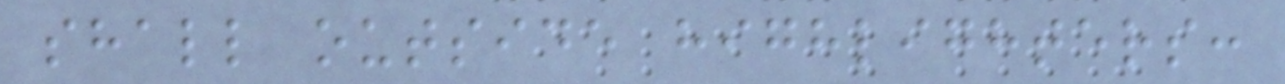shall outside highlighters:
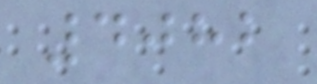4082
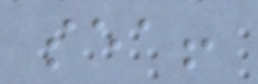sea!
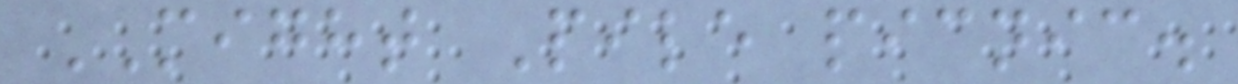MIGHT Pile picnic.
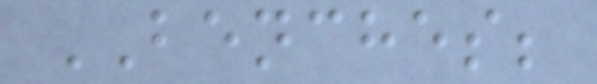BENCHES;
